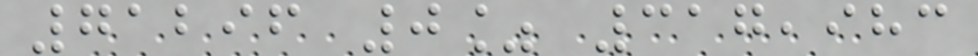71296 0% 317,983
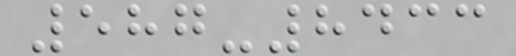587-8433
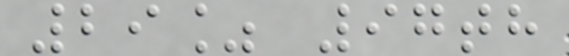29% 97th
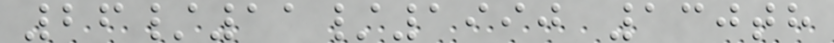26/11/1990 130th
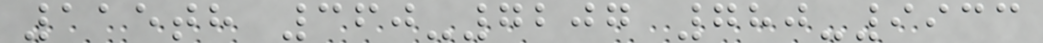115th 360-7207 780-9933
